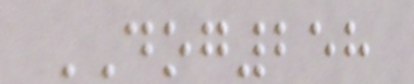DOG258
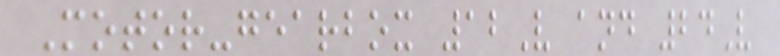Motor-gearbox 12V and 24V
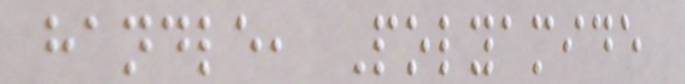handle, Polyamide
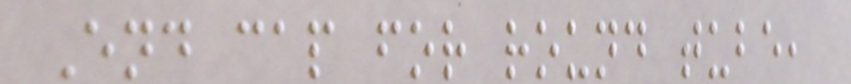End cap for round tube,
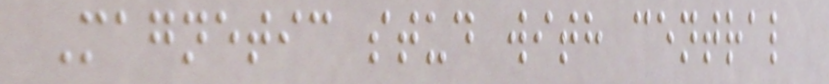Magnetic stud with central
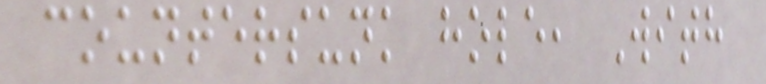countersunk hole, With
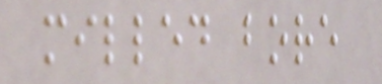milled bore
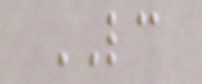LC
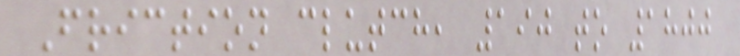Friction clutch, 190 to 1800
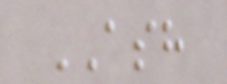ASH
